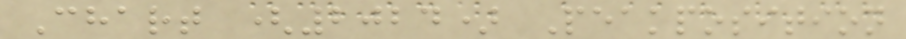Chart (2024) Peakposition
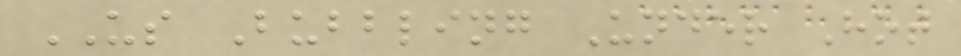US Bubbling Under Hot
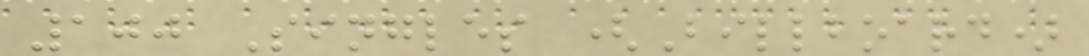100 Singles (Billboard)
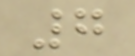7
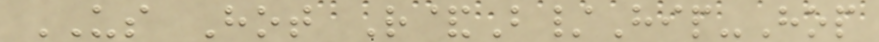US Hot R&B/Hip-Hop
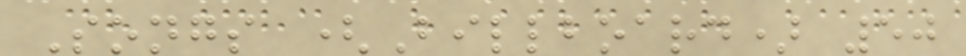Songs (Billboard) 50
